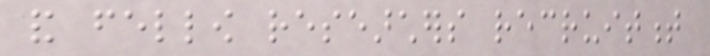and fellow researchers recruitment
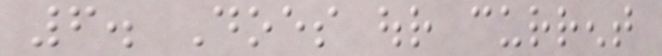6. Does our current
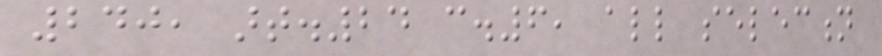240, art.24 c.6, all selection
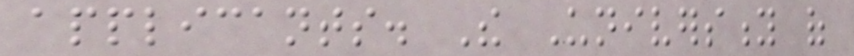applicants. The University of
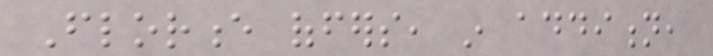Florence offers, in addition,
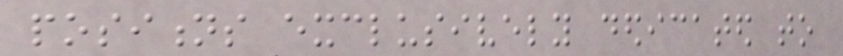positions exclusively dedicated to
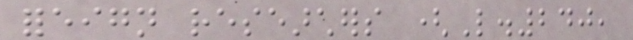foreign researchers (L.240,
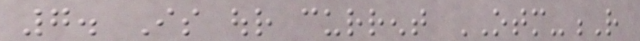7. Is our current OTM-R
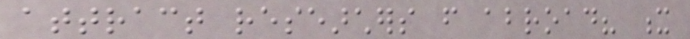attract researchers from abroad? x
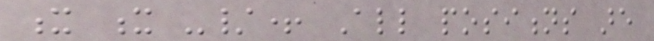x x -/+ All positions are
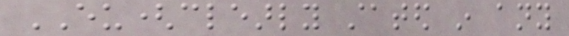EU(clearly stated in any
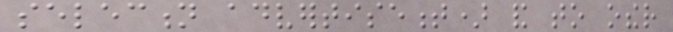selection advertisement) and to other
